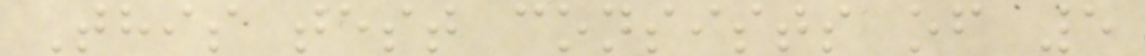This test consists of 5
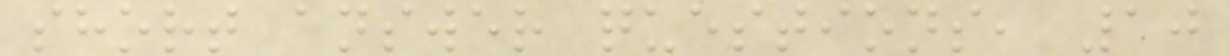short answer questions, 10
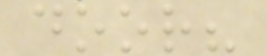door?
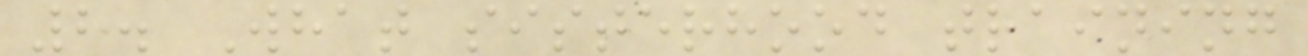2. What sisterhood training
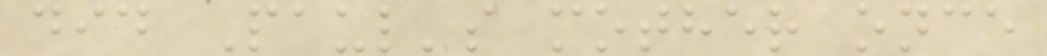did Paul's mother once
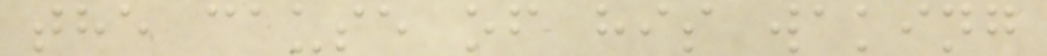the cause of his waking
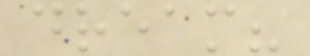dream?
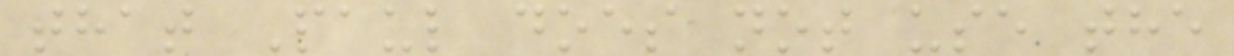that Paul does not use the
